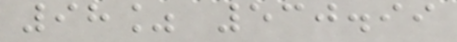98% 530.99
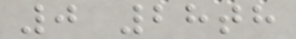0 28th
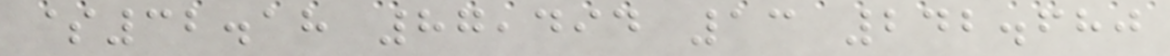$32.18 87,494 13 242.680
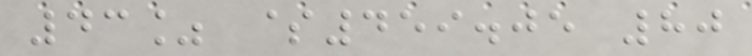43% $459.05 80
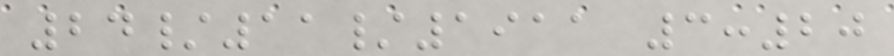24/11/1911 3:20
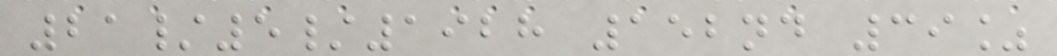21/5/1928 152nd 39%
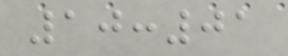10:01
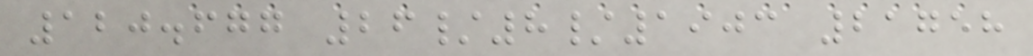120.677 26/8/1903 21758
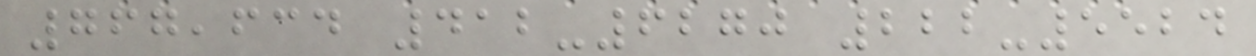767,634 412-6270 222-5524
